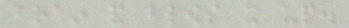brain and blows it up.
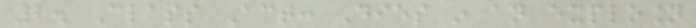2. Class Act: Dies in an explosion
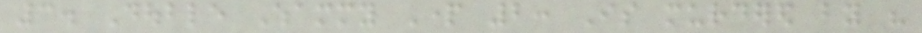3. Double Whammy Part 2: Is murdered by his
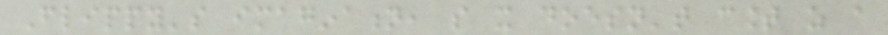Flippy's imagination, so it doesn't count as a
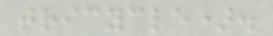tricycle).
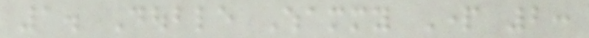1. Double Whammy Part 2:
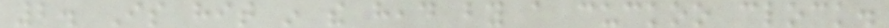2. Is hit in the head by a cuckoo clock.
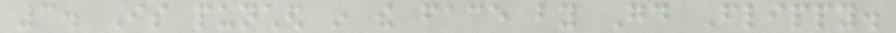3. Is punched in the face by Good Flippy.
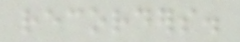recorders.
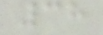38
